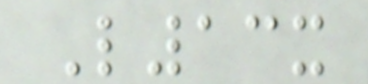L13x
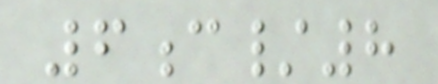6c/8
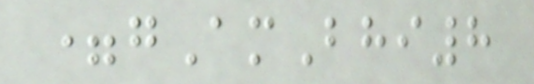=gAmBhi8
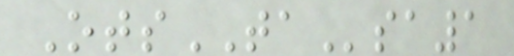OtsTAsa1
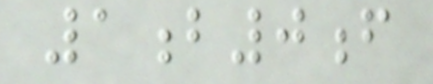1b0f
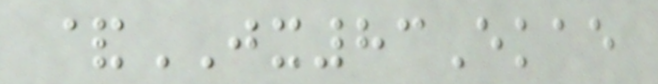&JX83Ekae
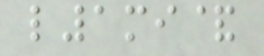l1mi&
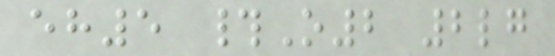eh5 #O2 2lg
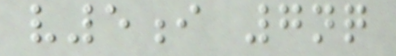v5i 7nq
